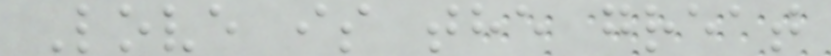Love is the great
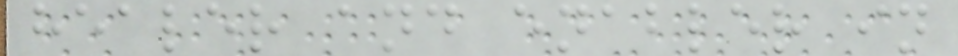healer and enabler in
